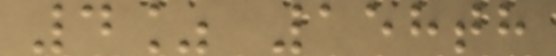4% 158th
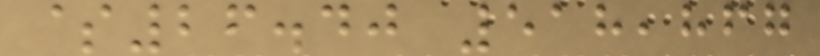$26.40 518,867
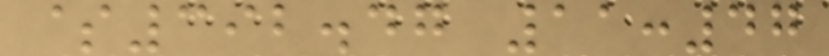$392.47 11:47
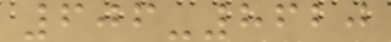606-8620
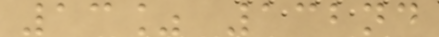13% 132nd
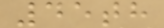45th
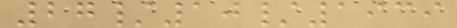27/10/1939
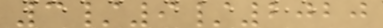3/9/2020
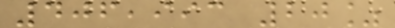406,993 20%
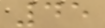45
